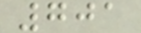701
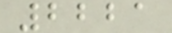2221
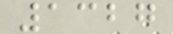1327
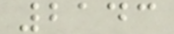2143
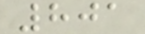801
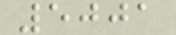5001
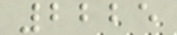2225
